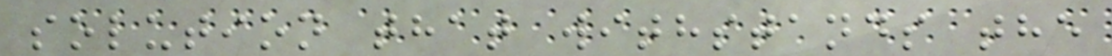solution that withstands the
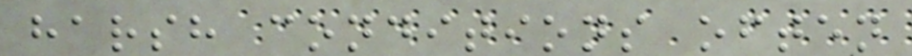harsh conditions often
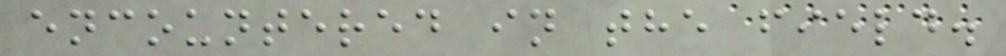encountered in the field.
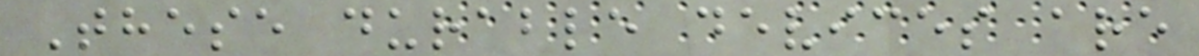These durable devices are
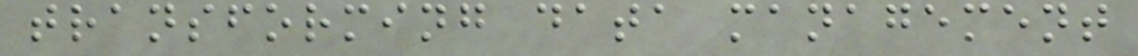transforming data management
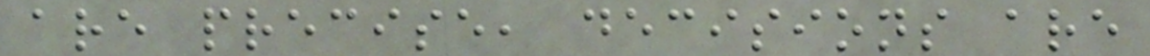are precise, decisions are
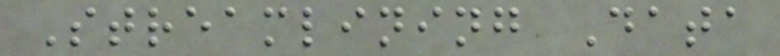Streamlining Data
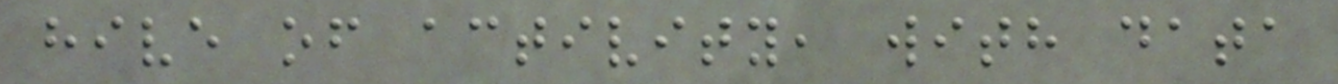hive of activity, with data
